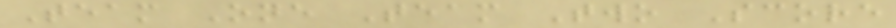Team One Team Two Score
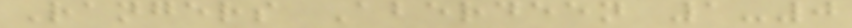Rangers Aberdeen 1-0
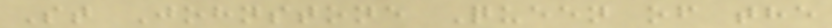St Johnstone Queen of the
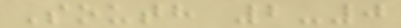South 2-0
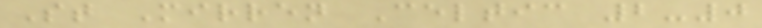St Mirren Celtic 2-0
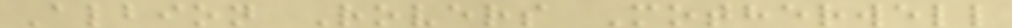Albion Rovers Motherwell
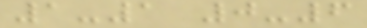1-1 0-6
